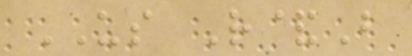US R&B
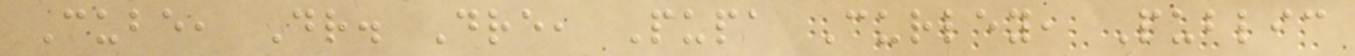Cube, Dr. Dre, Pupa Curley, Public
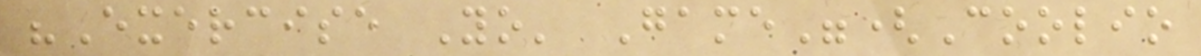"Exercise Yo' Game"(Coolio
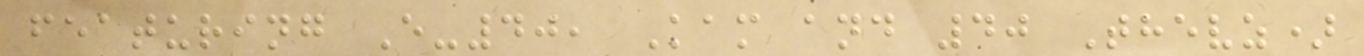featuring E-40, Kam and 40 Thevz)
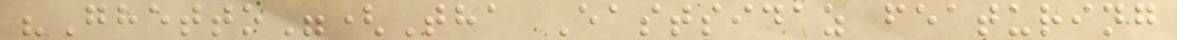"Ghetto"(Tha Eastsidaz featuring
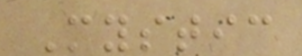Mystic
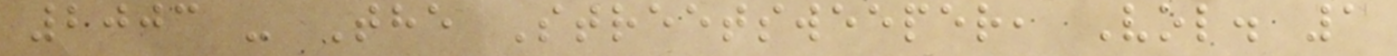2003 - The Streetsweeper, Vol. 1
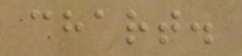chart.
